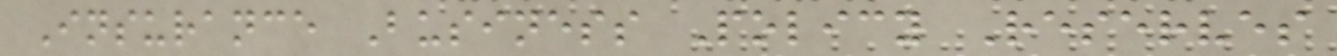Insurance Business Policy Reserves
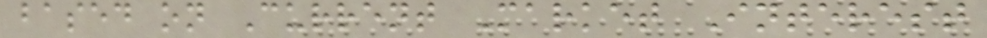based on Current Market Interest
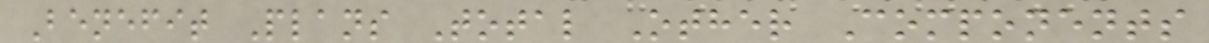Benefit Plans Total Other Components
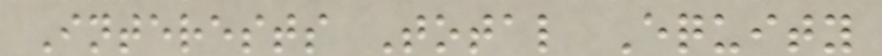Interests Total Equity
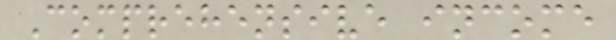Comprehensive income
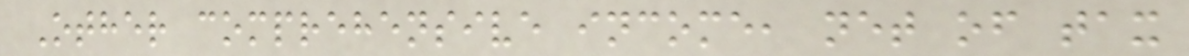Other comprehensive income, net of tax
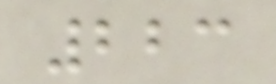223
